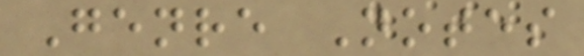Genre Notes
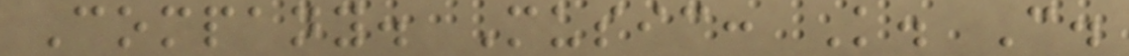Company. Music: K. C.
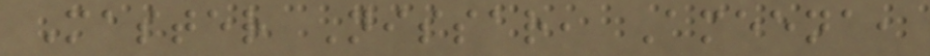Master Nissar, Ameena,
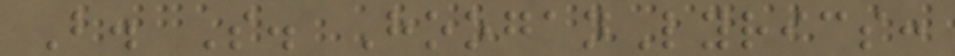B. S. HooganLyrics:
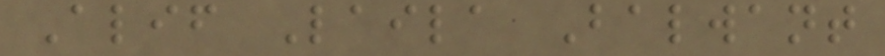Alif Laila Balwant
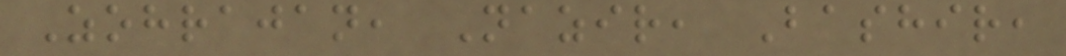Zohrajan, Nazir, Bashir,
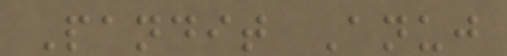Pandit Anuj
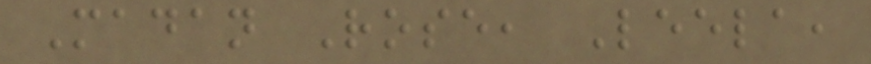Madan Rose, Leela,
